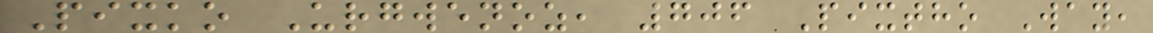Pixko Urgwenoz, 706 Pixtho Way,
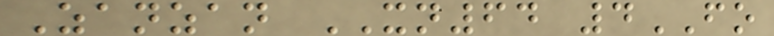Zanzan XN64 4FO
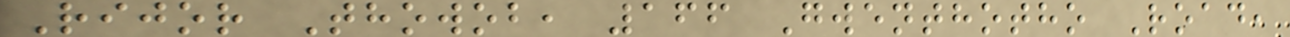Rijor Thowob, 166 Gwenthotho Road,
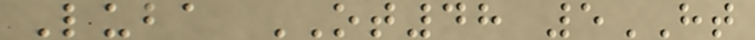Luba OT48 5HT
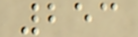253
